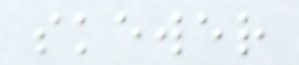skewer
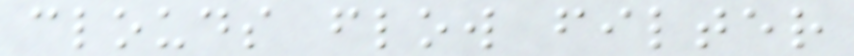clouds flow filter
